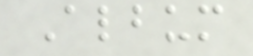Album
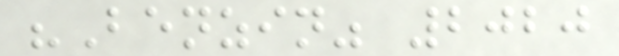"Benzin" 2020
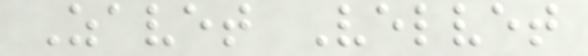Zavet Velvet
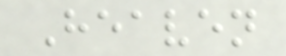Heaven
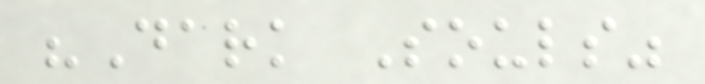"Dark Souls"
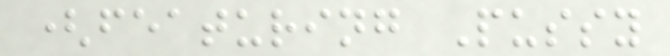(featuring Pussy
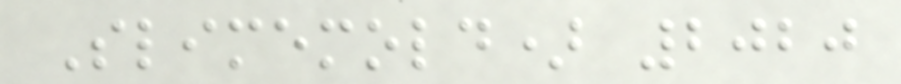Slimemold) 2020
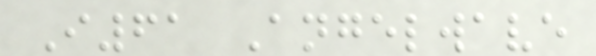I61 Angelwave
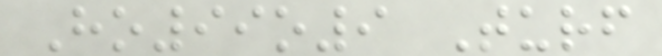Ho99o9 Turf
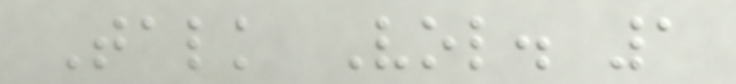Talk Vol. 1
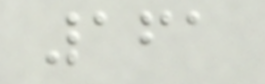161
